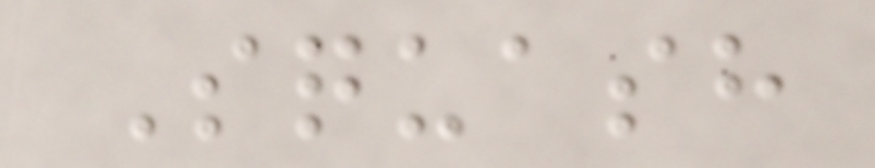Squash
